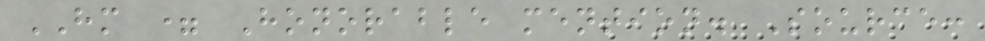HM = Honorable mention. Source:
